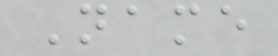Name
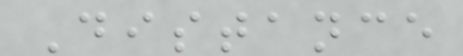Distance
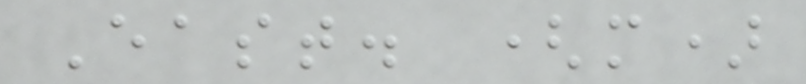East. (m)
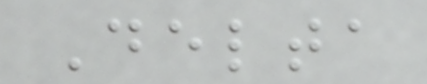Delta
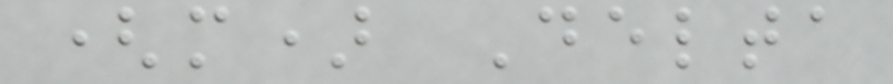(m) Delta
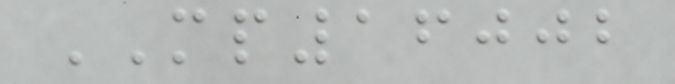MP16002
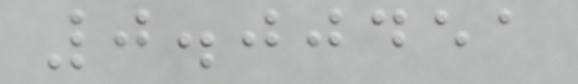0.00451
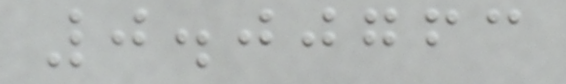0.00763
